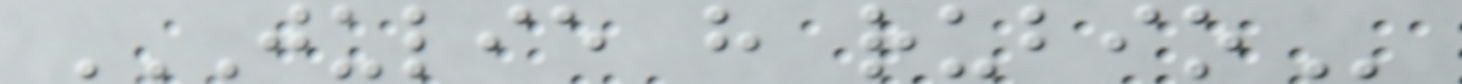JULIE H RUBIO
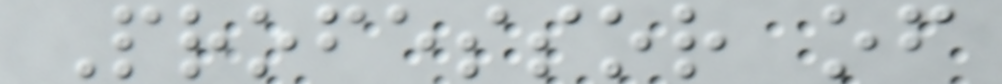Professor of
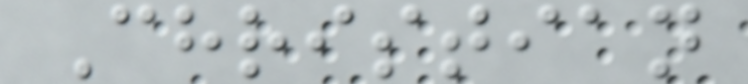Christian
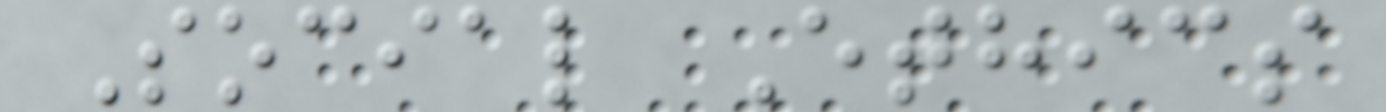Social Ethics
